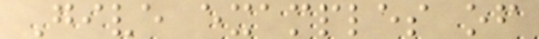Give examples of
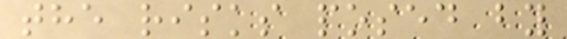the risks posed by
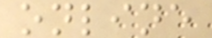online
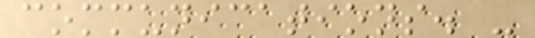communications. -
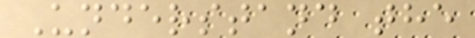Understand the
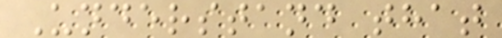Understand that
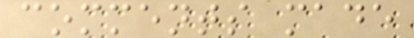comments made
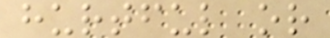hurtful or
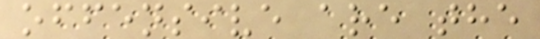offensive are the
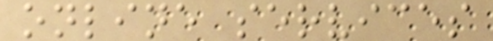online services
